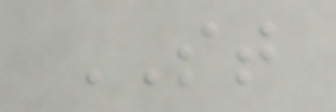ST
